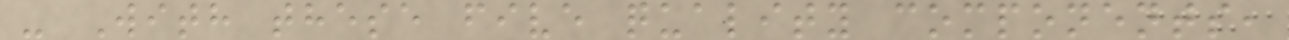- With these five quality components,
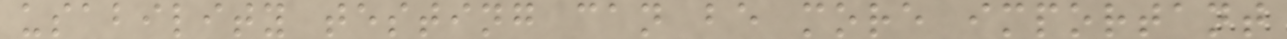usability testing can be more important
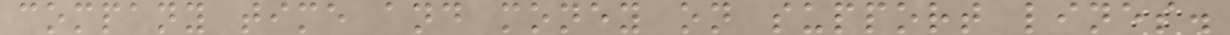company time and money on support lines.
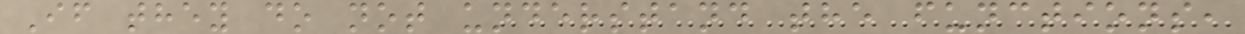If they do not understand the functions,
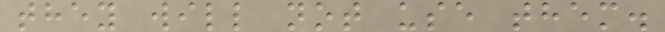they will not use them.
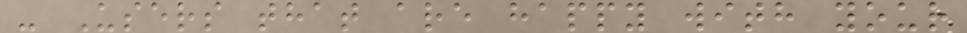- Users that are happy with your
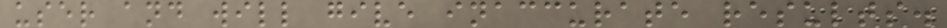user and will give inaccurate results.
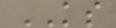KS
